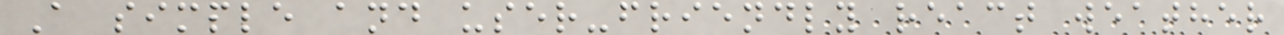A simple and user-friendly react weather
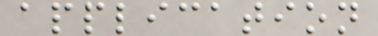application
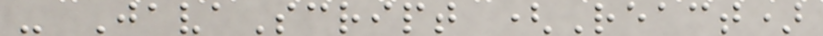- JavaScript (React)
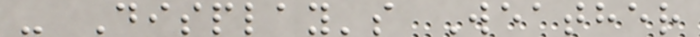- Display's Weather
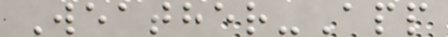Weather-App
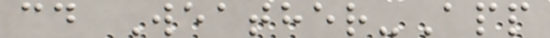cd Weather-App
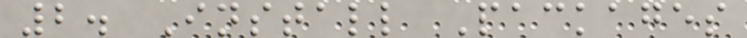2. Install Packages
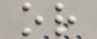or
